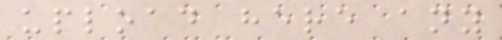upload here any
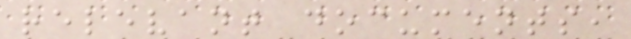relevant documents,
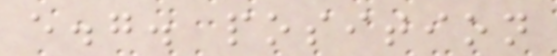e.g. position
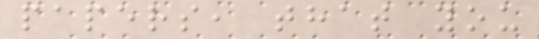papers, that you
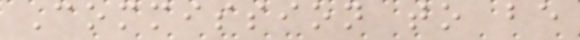Commission to be
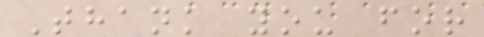Thank you for
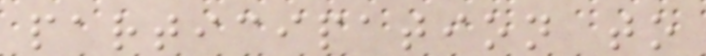participation to
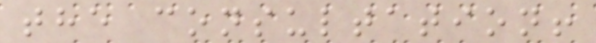the consultation!
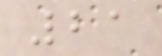21
